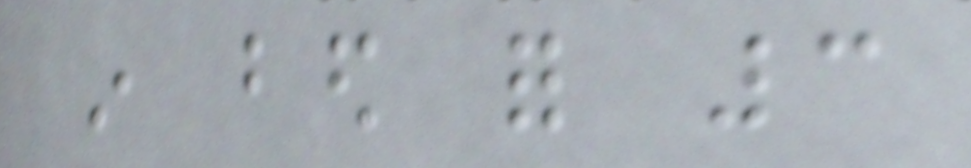in bed for 3
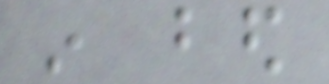in bed
